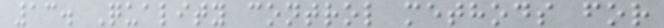13. Quality control methods for
